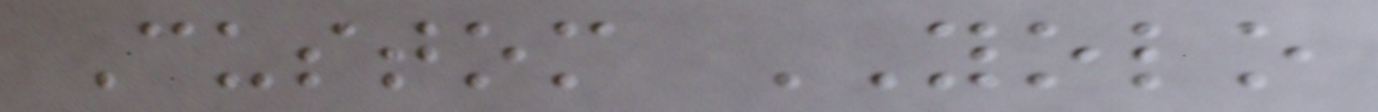Custom YOLO
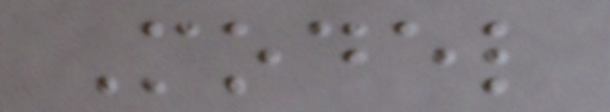Model
